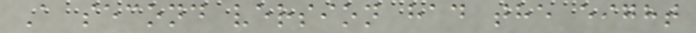A second version had the eight
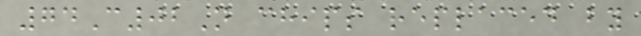74C02N chips replaced by
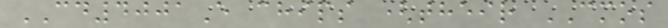CD4001E chips (their CMOS
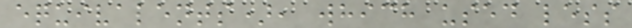equivalents), which used less
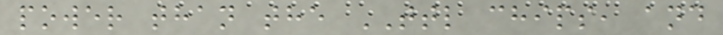power than the TTL chips, and
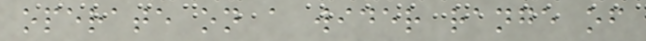operate on a wider range of
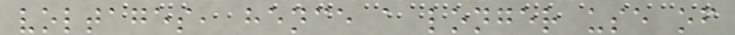voltages, hence a longer use of
